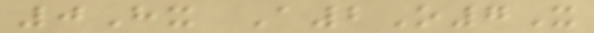0Hx A2O7X
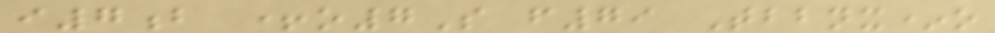i7b +o7S f79 Tbbnx*o
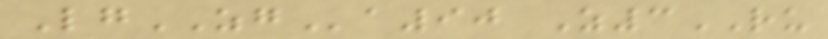LgZGa90 Z3RU
